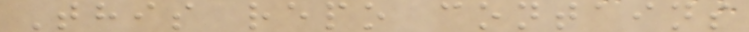This repo contains
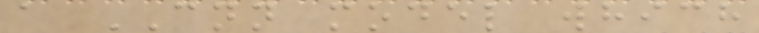a CNN model which
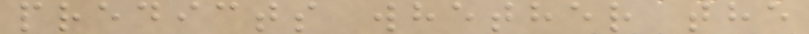predicts whether the
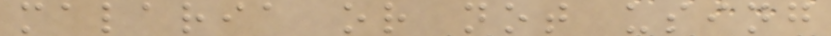malaria or not using
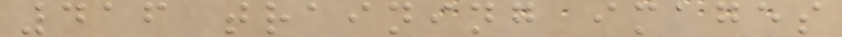416 training images
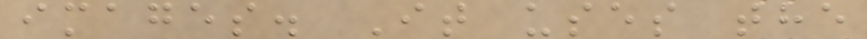images. It uses the
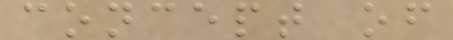concept of
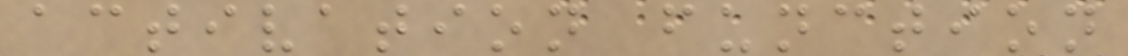activation function
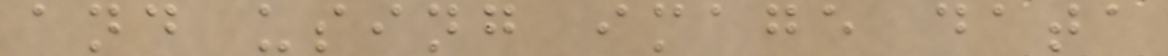and using image data
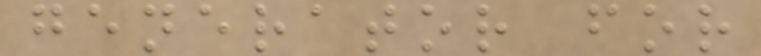generator for
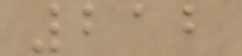212
